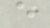e
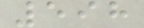598
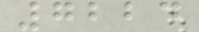7224
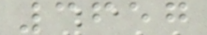3657
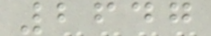2647
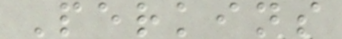Perkins
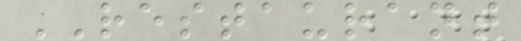RESTAURANT
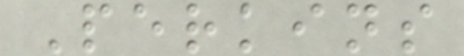Perkins
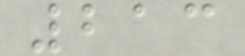213
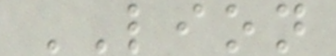LION
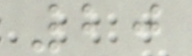20
